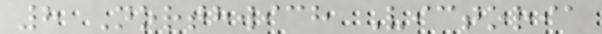8 Northwich Victoria
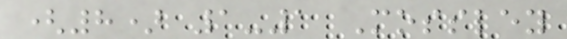(8) 1-1 Mossley
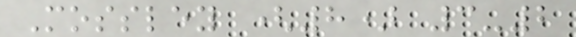Mossley (8) 3-2
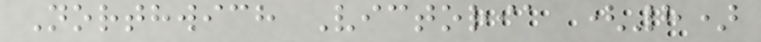Northwich Victoria (8)
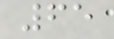65
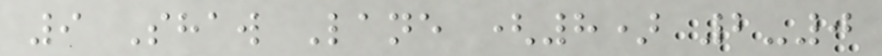9 Shaw Lane (8) 2-0
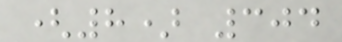(8) 304
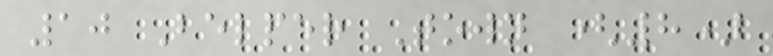10 Belper Town (8)
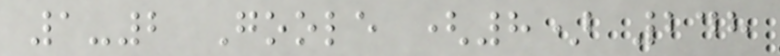1-2 Goole (8) 248
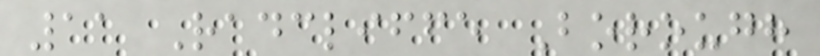11 Radcliffe Borough
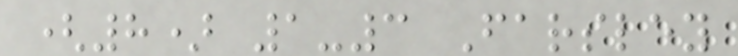(8) 1-3 Farsley
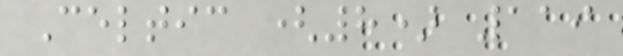Celtic (8) 119
